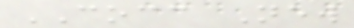COCC New
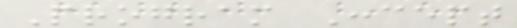Program Concept
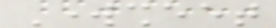Worksheet
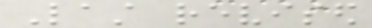Last revised
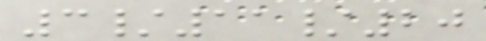3/11/20
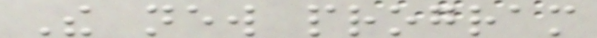The new program
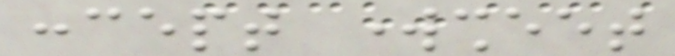concept worksheet
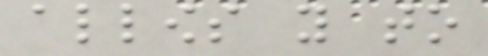allows you to
